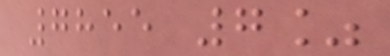7855 7%
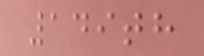149th
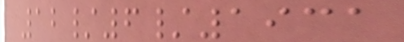12/6/1931
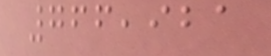766,921
